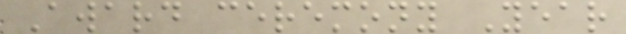Award ceremony Year
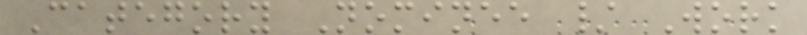Category Nominee / Work
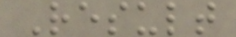Result
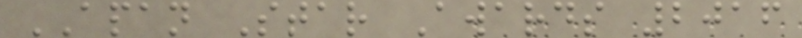APAN Star Awards 2016
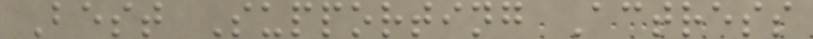Best Supporting Actress
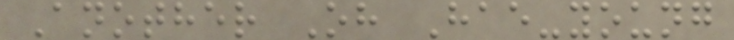Another Oh Hae-young
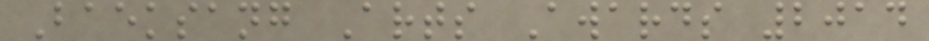Baeksang Arts Awards 2014
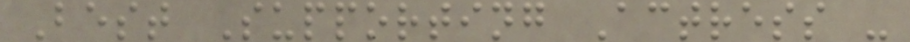Best Supporting Actress -
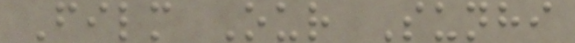Film Our Sunhi
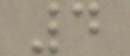4
